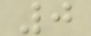0
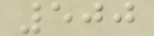500
